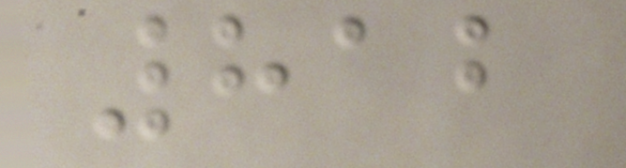812
